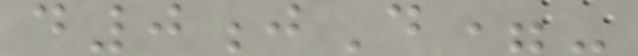d0jD=-
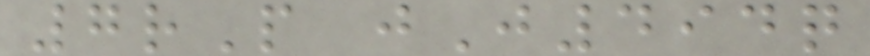7rP jJ494q
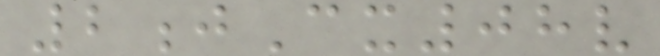2jCx08v
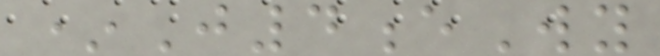*J4eWy
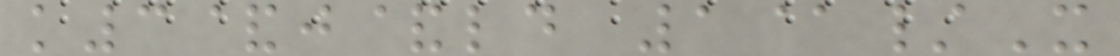k3&j&ld 1@/X
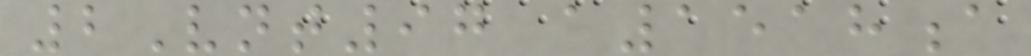2Vnt97 a1518a
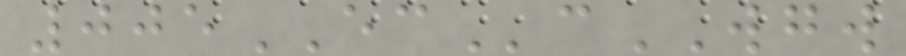005ECcWGW
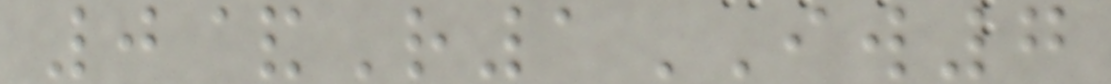0&R1IW7
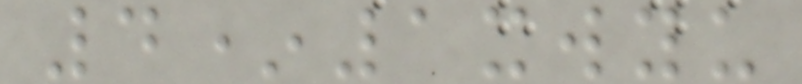4*1xwyu
